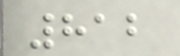812
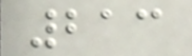213
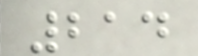214
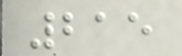215
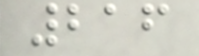216
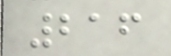216
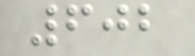602
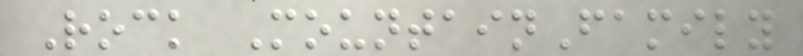Rock MountainFamily
